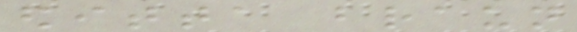editta braun
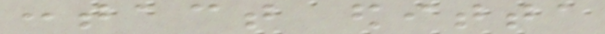contact editta
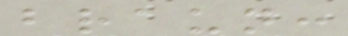braun:
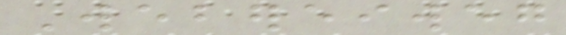Webereiweg
